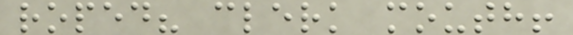roped? clerk mouth!
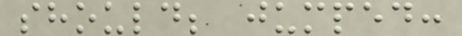should; jumped:
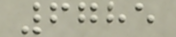6785
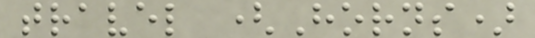travel (Horns)
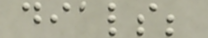dials;
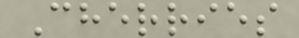Cherries
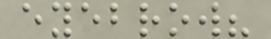eyebrow?
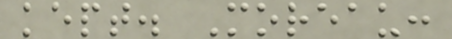kept. Moreau:
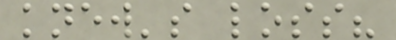knew's loss?
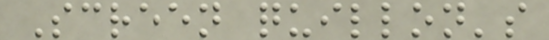Screen quillon's
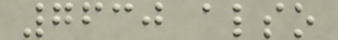7630 also
